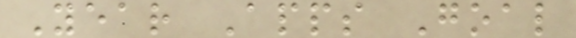Year Apps Goal
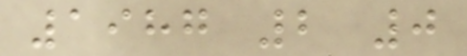1987 2 0
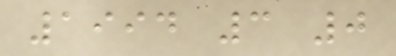1994 3 0
